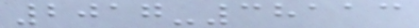2017-38113
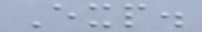Exp.
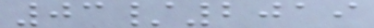03/2019
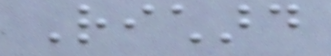Richard
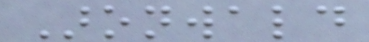Aronwald
